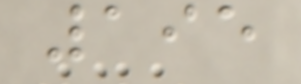195
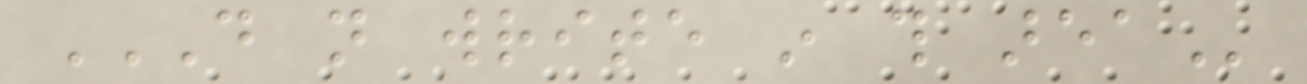DO NOT WRITE IN THIS AREA
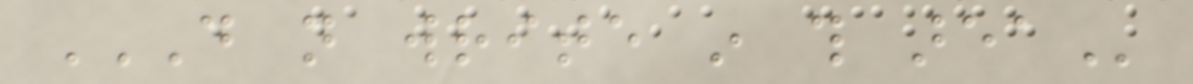DO NOT WRITE IN THIS AREA
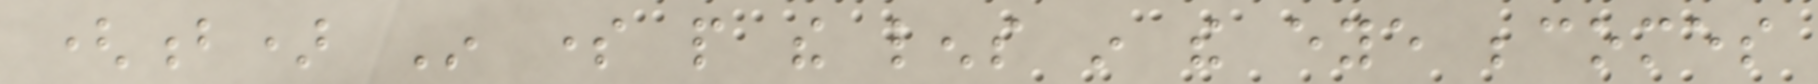(b) In some people the lens in the eye becomes
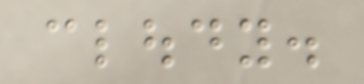cloudy.
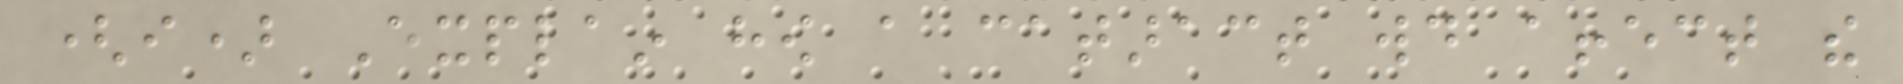(i) Explain how a cataract would affect the
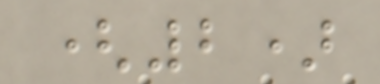(2)
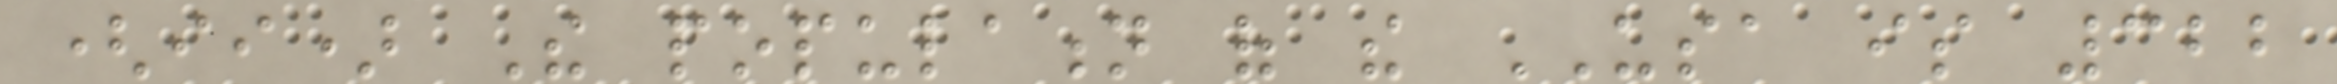(ii) The population of the USA is 322
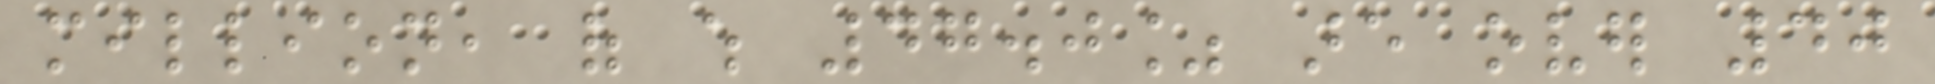million, of which 47.0% are over 40
